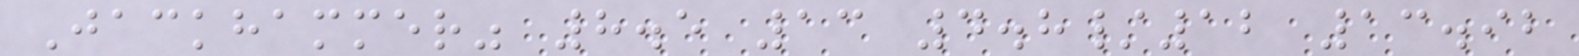Jackhammer" 8.5 13 4.8/12 13.92
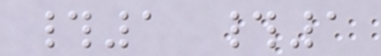#1 #1
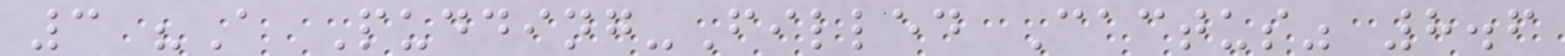3 "A Pudding-Filled Cactus" 8.6
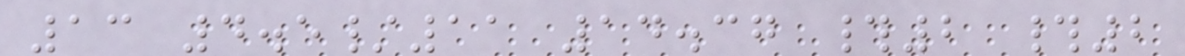13 4.5/11 14.37 #2 #2
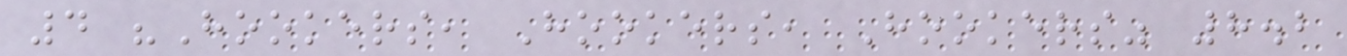4 "Hookers, Hookers, Hookers" 8.2
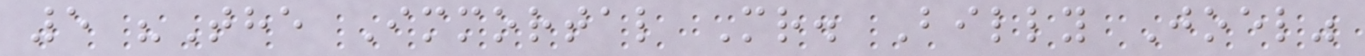5 "The Immortal Mr. Billy Joel"
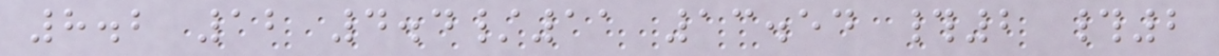8.2 12 4.4/11 13.54 #2 #2
